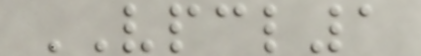VPCL1
